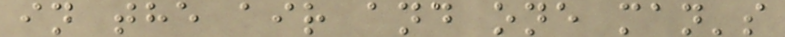in the air and one man's
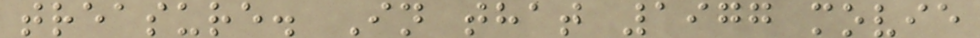treasure. In that 1977 movie
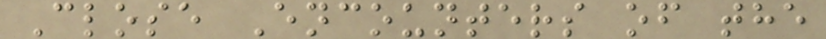Close Encounters of the
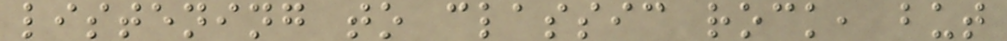listening to classic rock, but
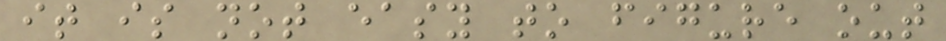it is not easy to figure out
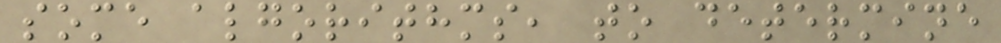some algorithms, to determine
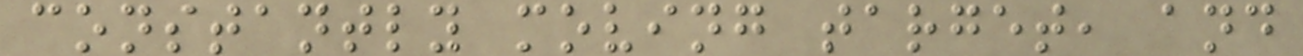constantly moving target, and
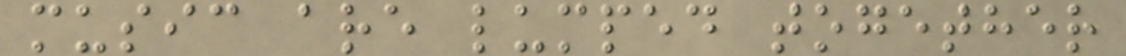music are lumped together
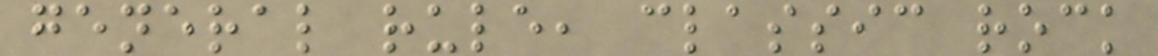general rule, classic rock
